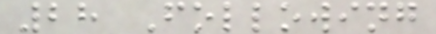28 Following
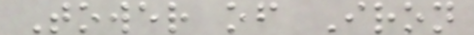Tower of Iron
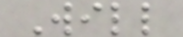Will
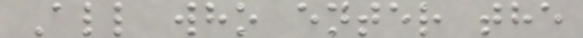All who enter the
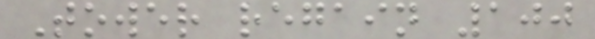Tower regain 100
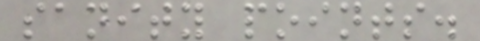sanity points.
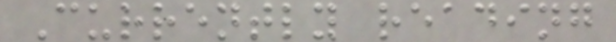Currently reading
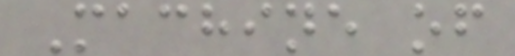Machine of
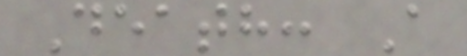Death: A
